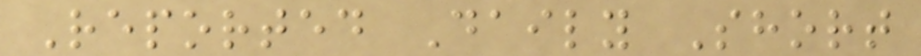Reported Daily Short
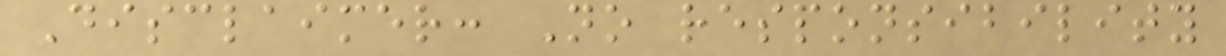Disclaimer: No responsibility
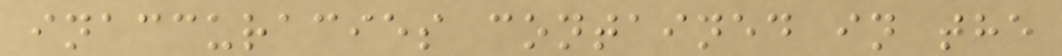inaccuracies contained in the
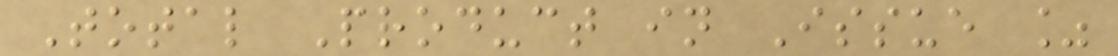Total Product in Issue %
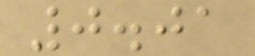0.01
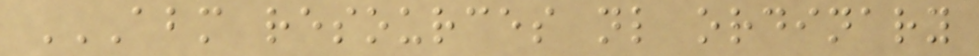ABM RESOURCES NL ORDINARY
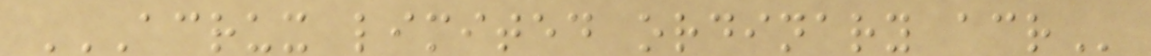ACRUX LIMITED ORDINARY ACR
